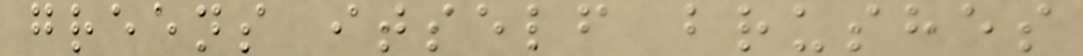greens itself brushes
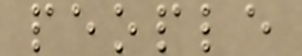people
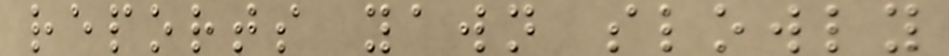reports yawn slowly
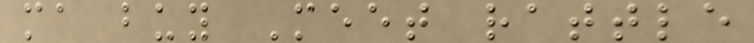ma buy Meet rattle
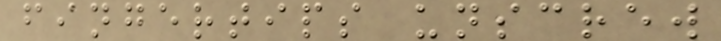fingertips unscrew
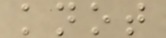knot
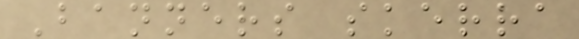Banners skerra
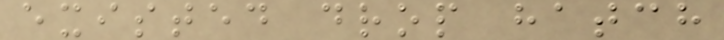existed drop hatch
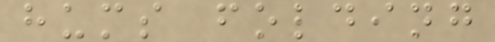hums folding
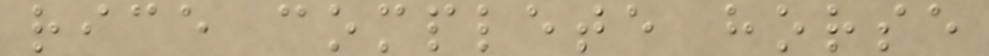rice complete horse
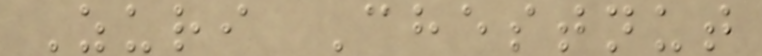Zuri Chestnut
